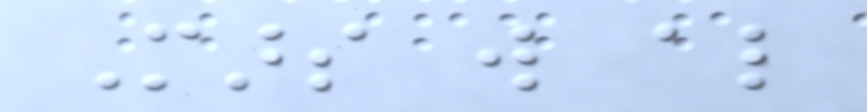Mars will also
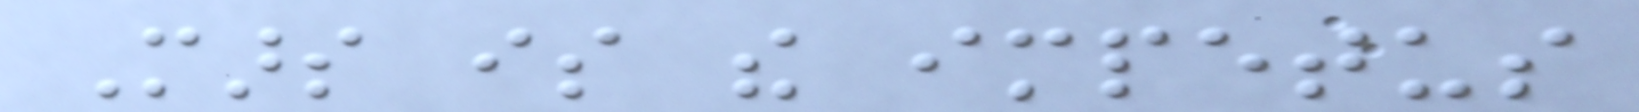Mars is the impetus
